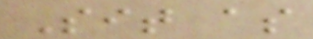Sit as
